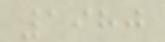1980
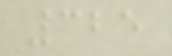325
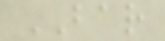BAR
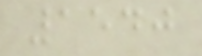1540
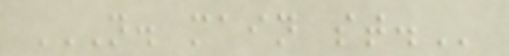N. MAIN ST.
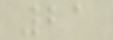21
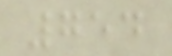754
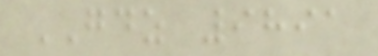GDZ 9891
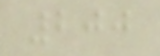200
